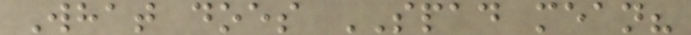What does SPAD mean?
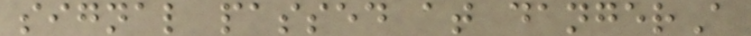signal passed at dangerA
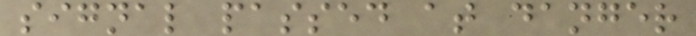signal passed at danger
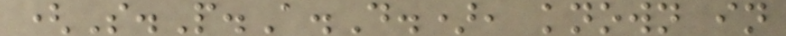(S.P.A.D.), known in
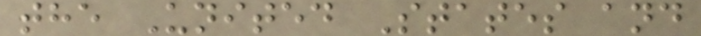the United States and
